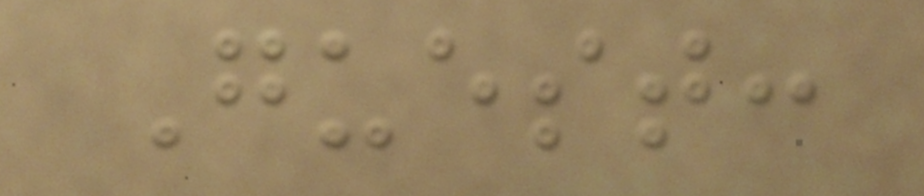Guest:
